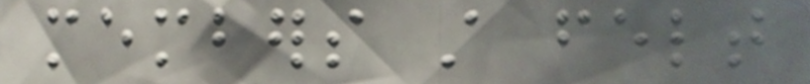members still felt
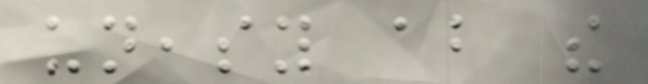uneasy about the
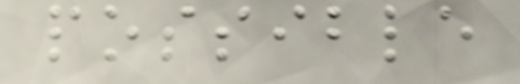possible
